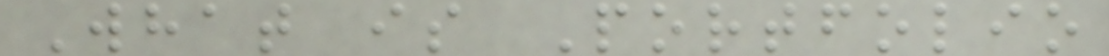What is Portfolio
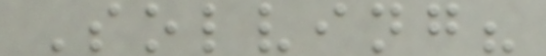Solving?
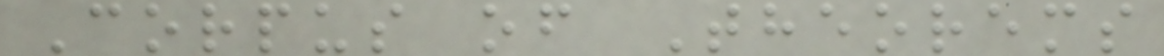Corpus of Theorems
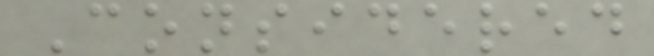Considered
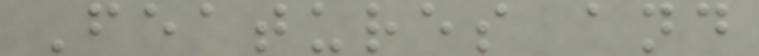Features and
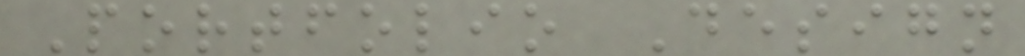Portfolio Design
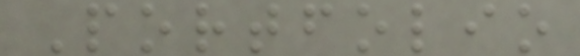Portfolio
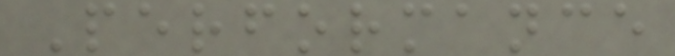Performance
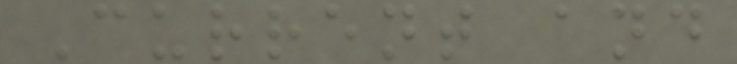Current and
